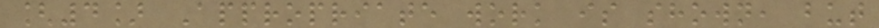[4] Appropriate work is shown, but
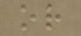or
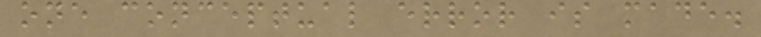one conceptual error is made.
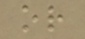or
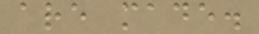are made.
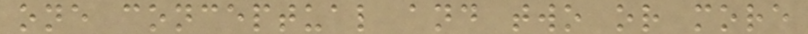one conceptual and two or more
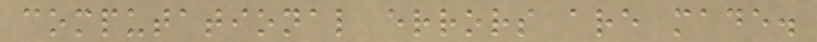computational errors are made.
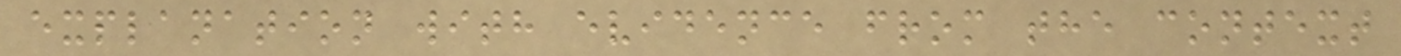explanation with evidence from the context
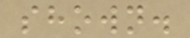shown.
